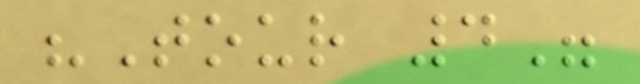"Tour 4"
